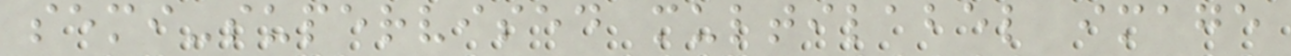semi-supervised multilabel image
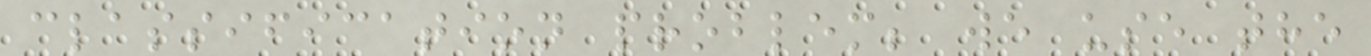classification problem; we use the
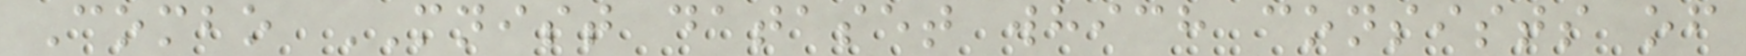Combo MNIST dataset which consists of
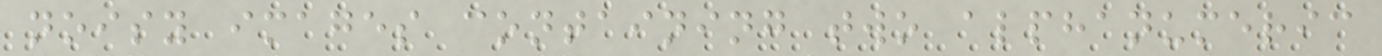noisy images containing two alphanumeric
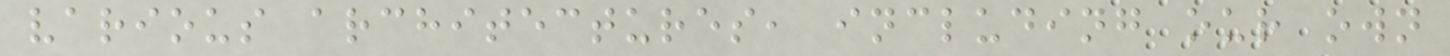various architectures, including our own
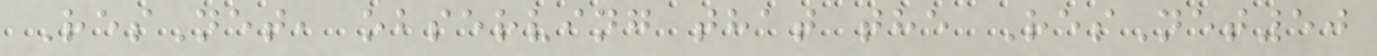ResNet, observing that the ResNet50
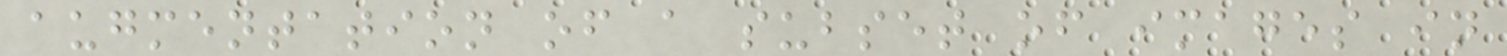augmentation of a subset of images in
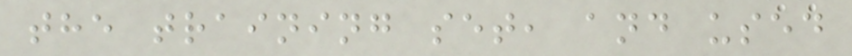the training set, and used
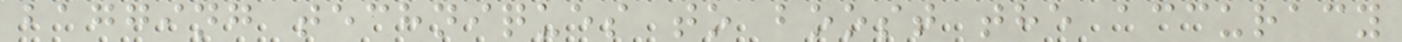bagging techniques to boost the accuracy
